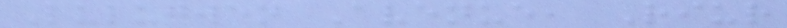Lulugwen Avenue, Riur
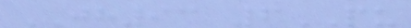JH93 6PU
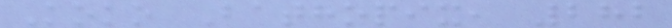Koko Bathopix, 282
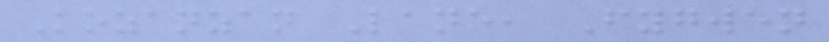Kozanzan Lane, Fygwen
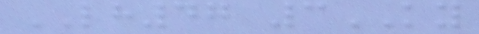LH47 3KY
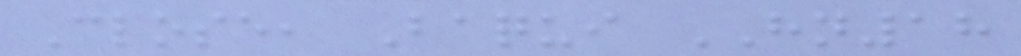Close, Baqui HN18
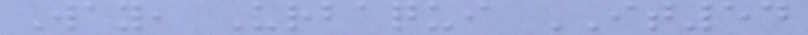Way, Urbaqui IT54
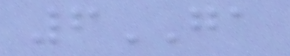6GA
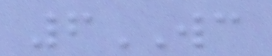6WC
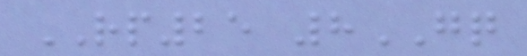RP25 8GQ
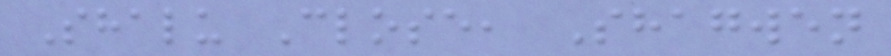Shalu Close, Shagwen
